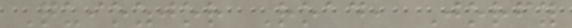Quiozjor Road, Jorfy
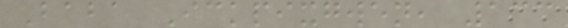Baba Ickpixgwen, 133
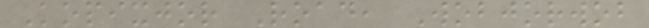Kopixjor Road, Wobjorwob
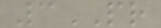3PR
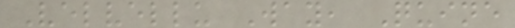Velvellu Way, Quine
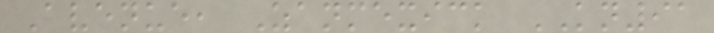Avenue, Zanmexick KN91
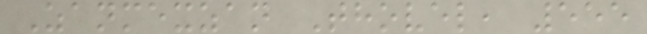Zanmexzan Thovel, 555
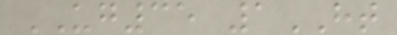UG35 1HT
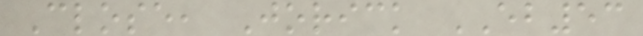Close, Jorick EB53
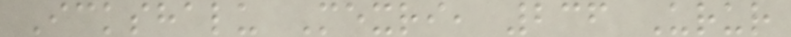Ickshalu Mexri, 236 Urur
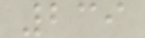239
